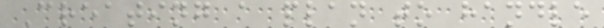Creating a plan to handle
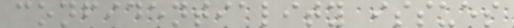confidentiality issues
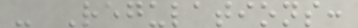- Regulations:
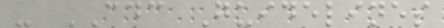- CDC Guidelines
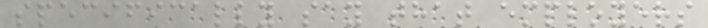specifically say that employers
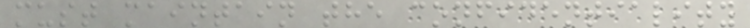must maintain the confidentiality
